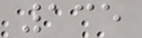135
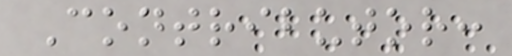Contributor:
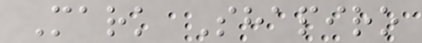Mark Shapiro
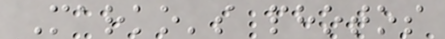Marko's photos
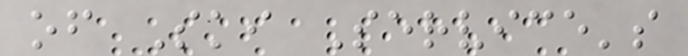of Ski Service's
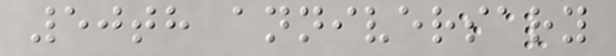50th anniversary
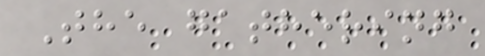The gathering
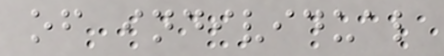of individual
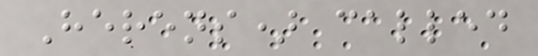Herens) called
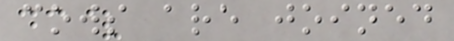cows are joined
